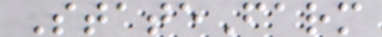StateFarm
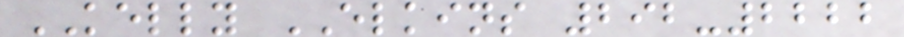KELLY ELKINS 292-2222
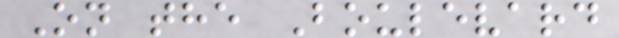On the Boulevard
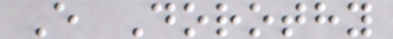E Dorothy
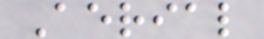Aerial
